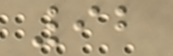92
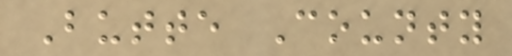Butte County
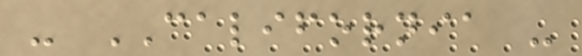- CALIFORNIA -
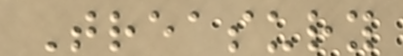Treasury
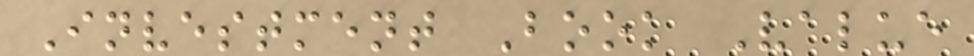Investment Book Value
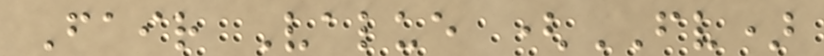Fair Value (FV)
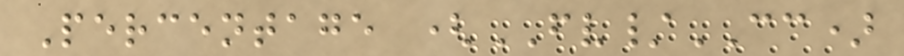Percentage (FV/CC)
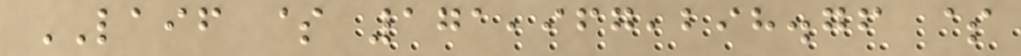LAIF $ 171,967,298.76 $
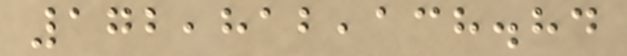172,812,138.84
